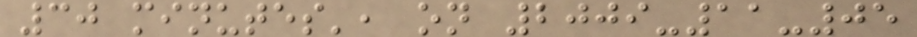30 minutes', on 2009-11-05
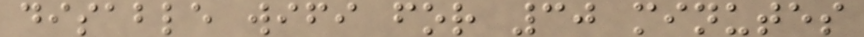disable wifi for 30 minutes
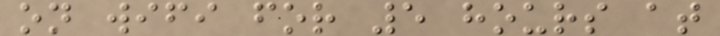on wifi for 5 hours at
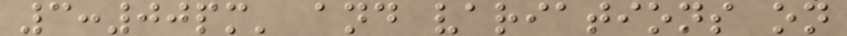3:00pm' and variations on
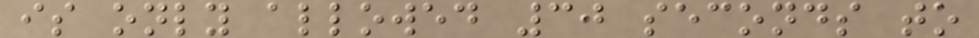is only allowed 30 seconds to
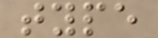type
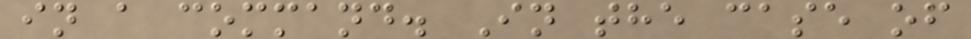in a command. In the case of
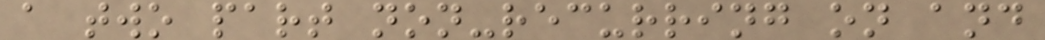a two part non-recurring on and
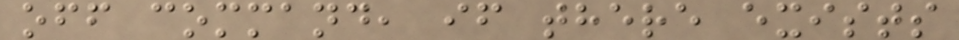off command, if there exists
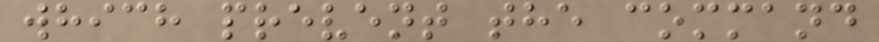which prevent the command
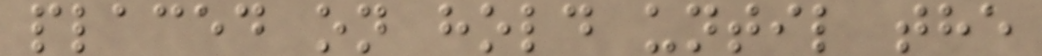placed on hold until the
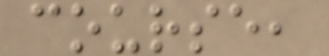course,
